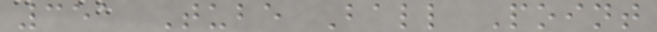351 Tube Ball Point
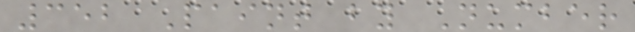352 Paint by Number
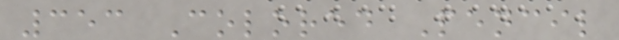353 Colored Pencil
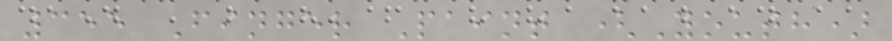355 Finger Paint (Youth)
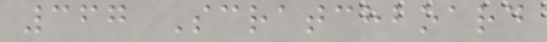367 Scratchboard
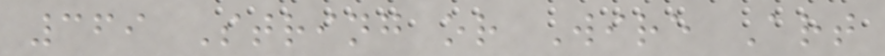369 String or Wire Art
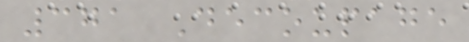371 Decoupage
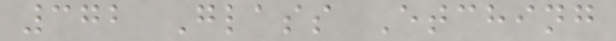372 Glass Etching
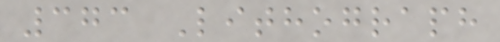373 Lithograph
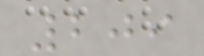209
